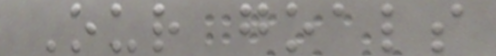Our goals
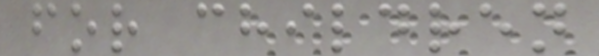for children
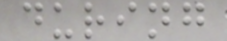during
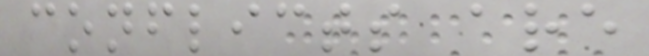conflicts are
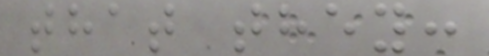that they:
